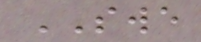SWE
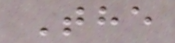The
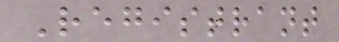Registrant
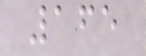165
